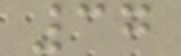37
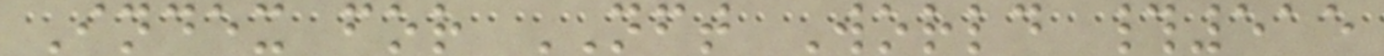Index for NFT World #515
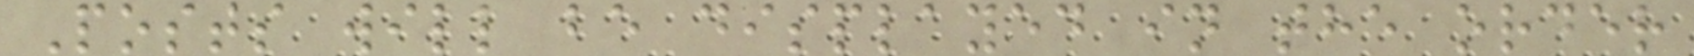Posts will be displayed in the order
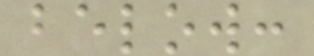below:
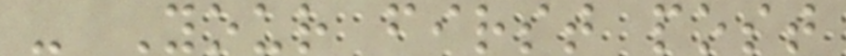- Your first post
